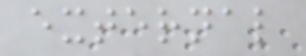external
